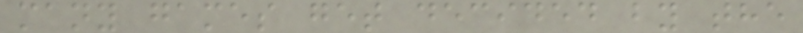many games get decided by the
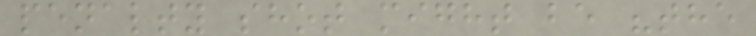penalty shot might be "the
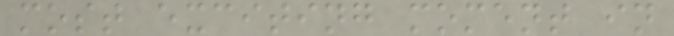most exciting moment in
